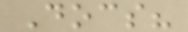Docs?
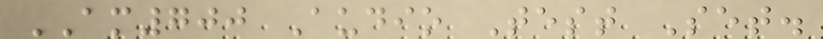AM700 Audio Test Set.
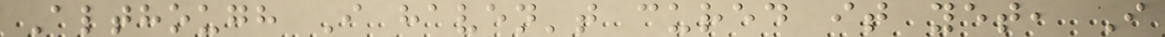Although I haven't cured it yet, I
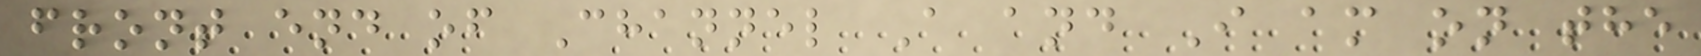front end of Channel A and I am on the
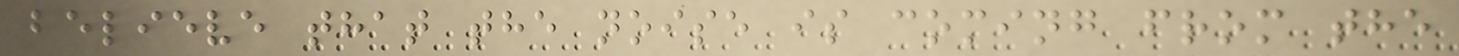believe that the noise is coming from the
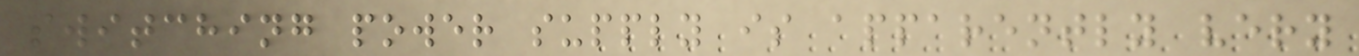switching power supply is apparently very
